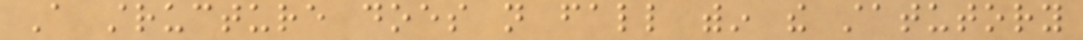A structure does not fall within the statutory
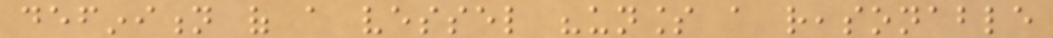definition of a vessel "unless a reasonable
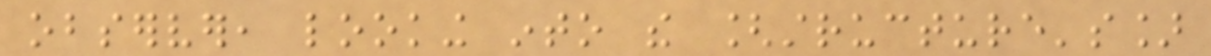observer, looking into the [structure's]
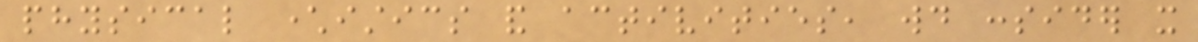physical characteristics and activities, would consider it
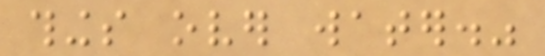things over water."
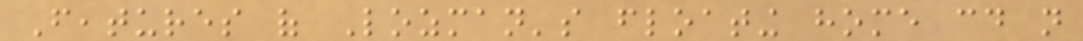Features of Lozman's floating home could not
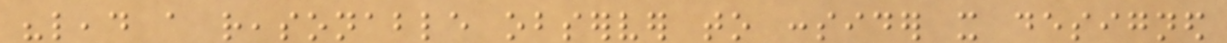"lead a reasonable observer to consider it designed
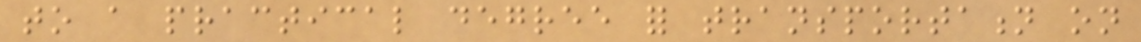to a practical degree for transportation on
